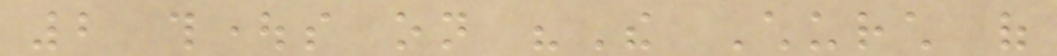2 thoughts on "The Church of
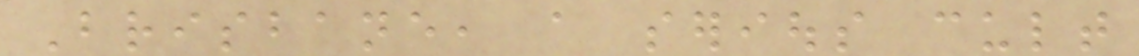Brisbane, a serious cult
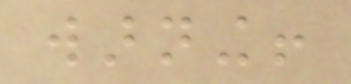warning!
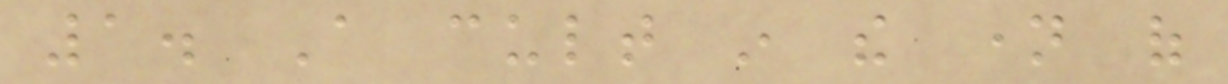1. A cult in the name of
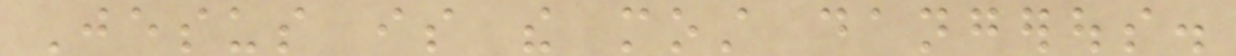Jesus is the most dangerous.
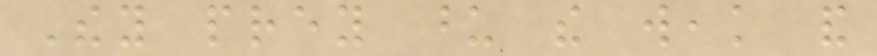They prey upon the weak and
